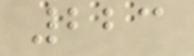223
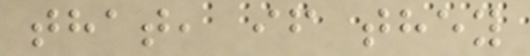that, if they
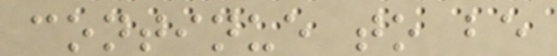continue to be
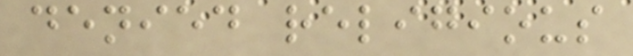denied religious
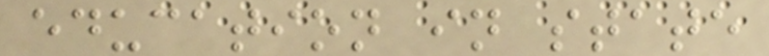education in state
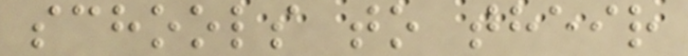schools to their
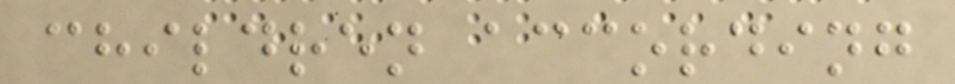children according
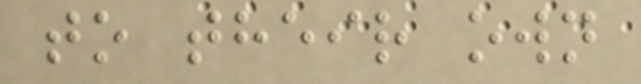to their own
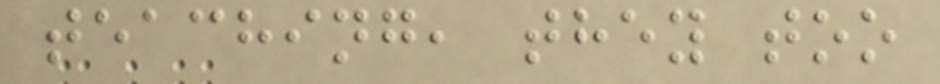teaching, they too
